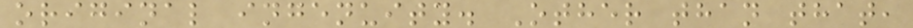original ingenuity. Other than that,
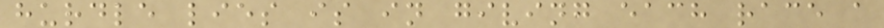hurdle lies is in giving each race a
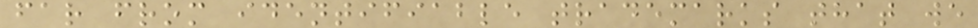far from identifiable trademarks that we
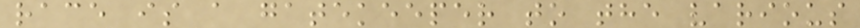race is a gatekeeper to the various
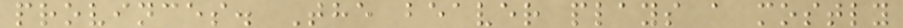provinces. The beaver plays a mostly
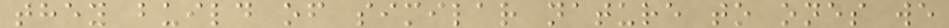they build of similar nature to ones we
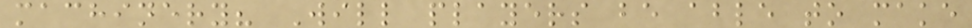machinery? Will players be able to make
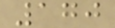170
